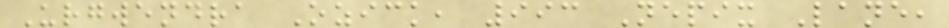Urgwendra Ozick, 993 Nepix Lane,
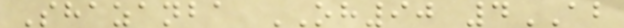Shazanba OH90 4AB
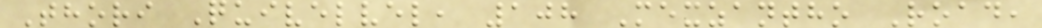Thori Quivelvel, 108 Mexzantho Road,
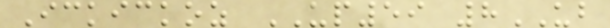Ickickoz UP59 8UB
